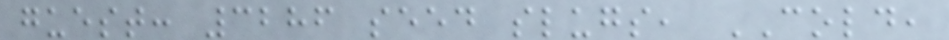guest: 3286 seed slugs, COLD,
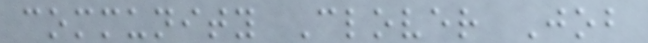community Clover Job
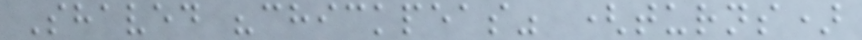Shaved "chickpeas" (turns)
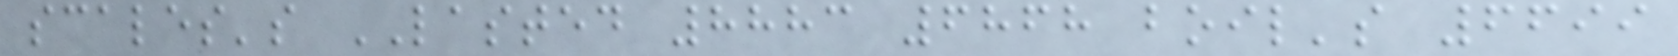scales's LASTED 8883 6868 boil's 6699
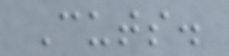Cuts.
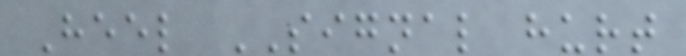Heel SIGNAL hurt
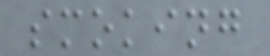smoking
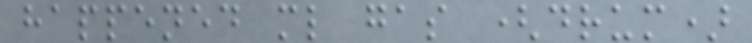happened ml gas (drum)
